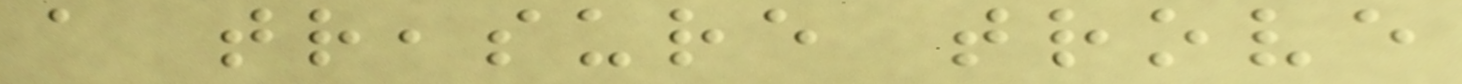a treasure trove
